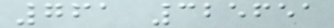761 325651
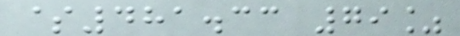$481.33 79%
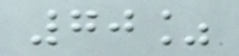70%
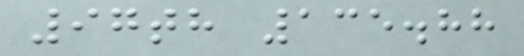97th 135.88
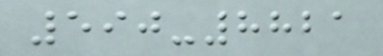590-8821
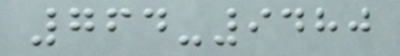764-9480
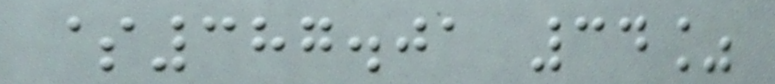$387.01 34%
